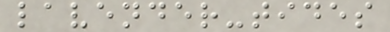lavender-tides
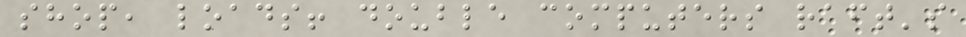shop, loads! double computers raft's
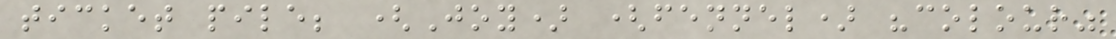ticket pile; (Joy) (fennel) "colour"
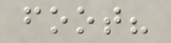foot?
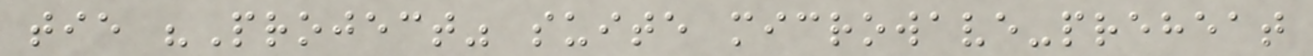tie "Project" suite microwave-preheat
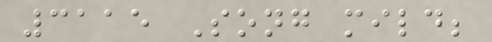3115 Song mild;
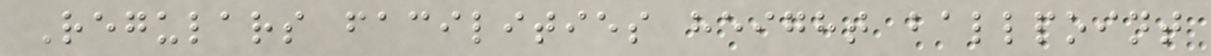Regulars facilities height ballpoint
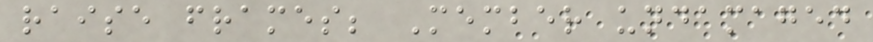raise frames; Member undamaged
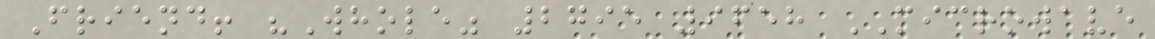Friend! "Whole" 2795 9658 MICROWAVE
